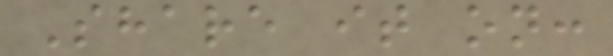Share it on:
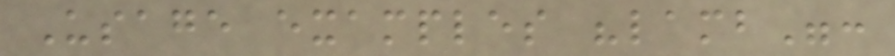Usage examples "lamb":
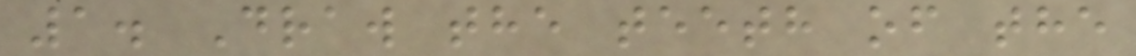1. Draw the teeth of the
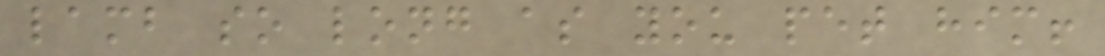lamb so long as you pet him!
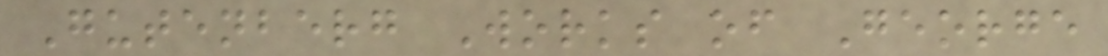Gutenberg Works of George
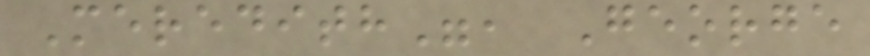Meredith", George
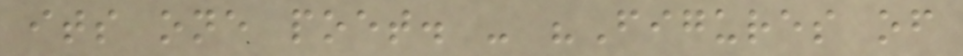its one poet. - "Figures of
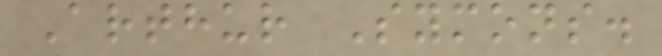Arthur Symons.
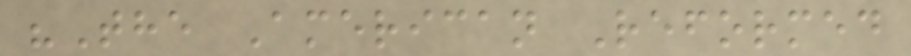"The American Reformed
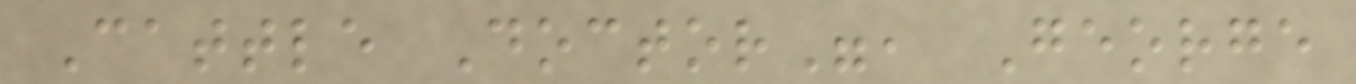Cattle Doctor", George
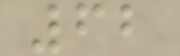62
